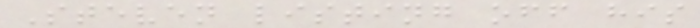Steven listing off his
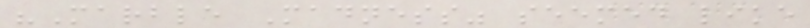"Marble Madness" seemed like
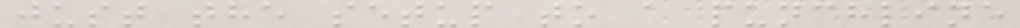just the setup to a punchline
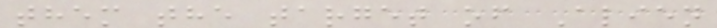them the target of Alien
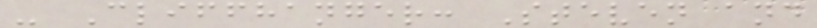- Cliffhanger: Steven and
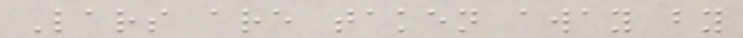Lars are taken away by
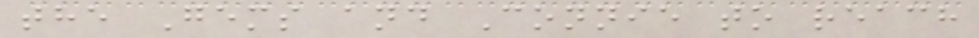the Gems and Connie to reach
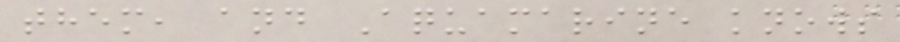them, and Aquamarine knows
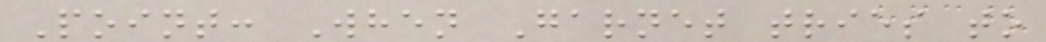Point: When Garnet tries to
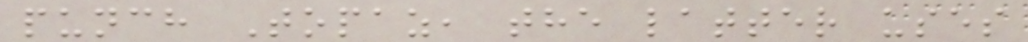punch Topaz, the latter uses
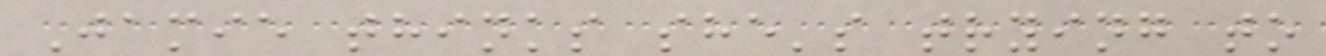Jamie thinks she's trying to
